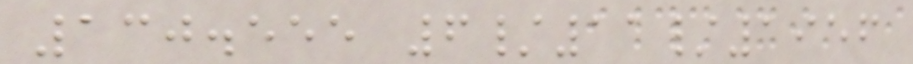130.555 6/11/1956
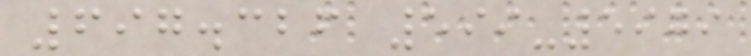697.326 599-5979
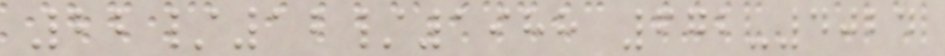22/12/1988 672-4024
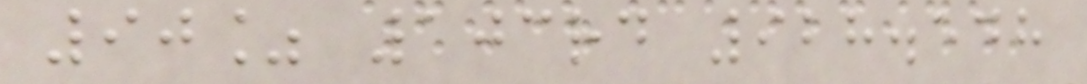90% 103rd 928.548
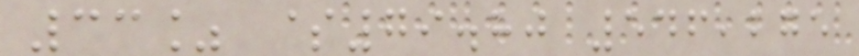33% $79.80 546,275
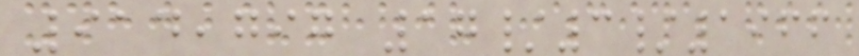914,797 17/3/1966
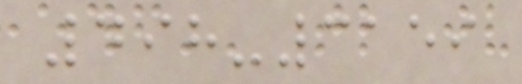498-3159
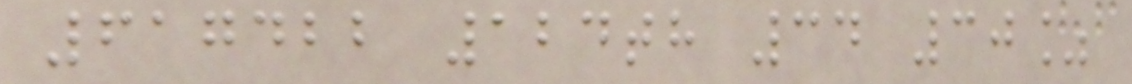617422 124th 34 30%
